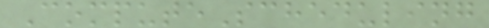ComputeScheduling
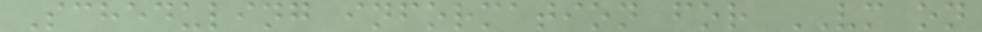Scheduling information for VM on
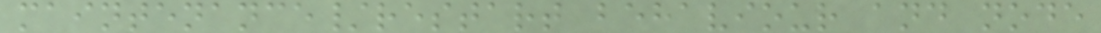maintenance/restart behaviour and node
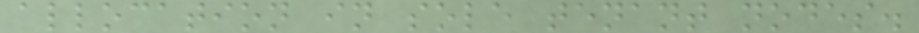allocation in sole tenant nodes.
